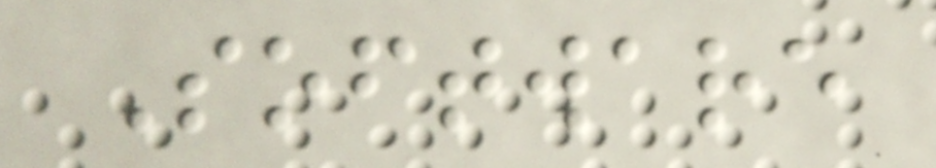Software
